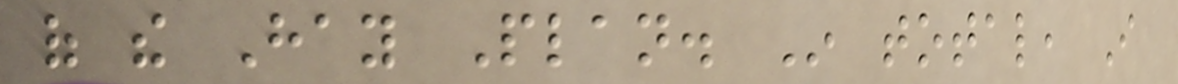of the Hay Plan. In total, I
